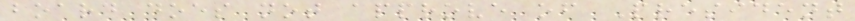board does not approve of President
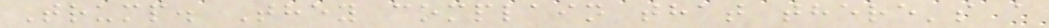Trump. They complain that there's a
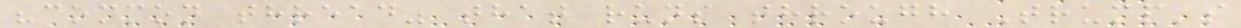"common thread" that runs through Trump's
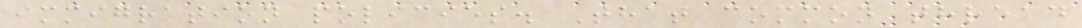immigration policies. That common thread
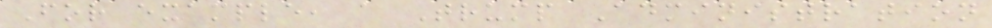For example, a Trump Administration
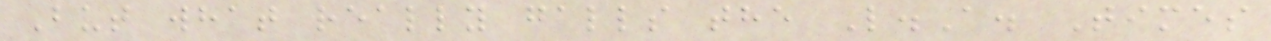But what really galls the L.A. Times
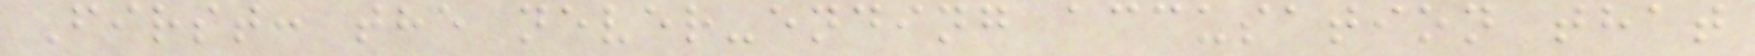First: the never-ending accusation that
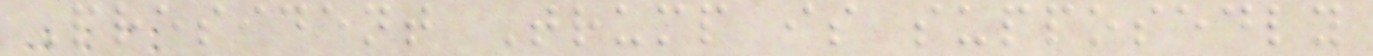President Trump is supposedly
